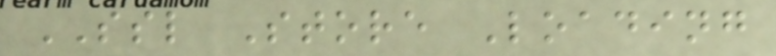SSL Store Loading
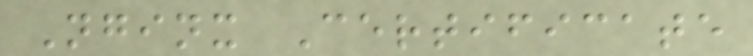Nginx Certificate
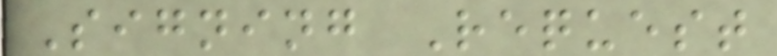Signing Request
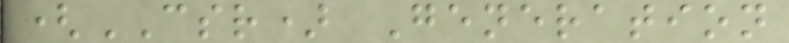(CSR) Generation
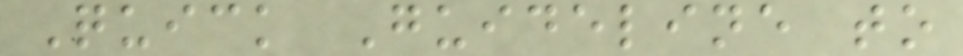Quick Guideline to
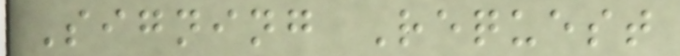Signing Request
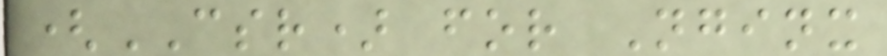(CSR) for Nginx
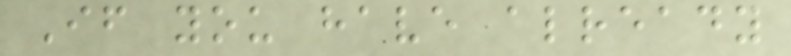If you have already
